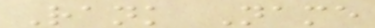Rank Name
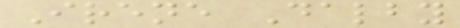Irene Dalby
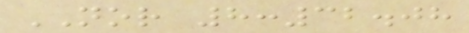NOR 8:32.08
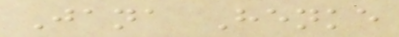Jana Henke
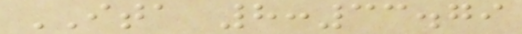ITA 8:33.79
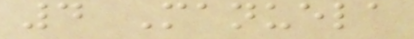4 Manuela
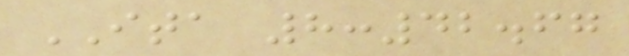ITA 8:42.67
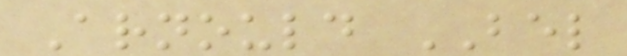Arnould BEL
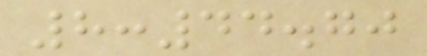8:44.70
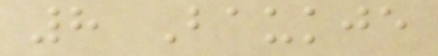8 Baukje
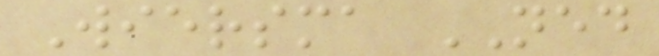Wiersma NED
